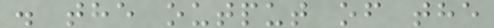. the output of the
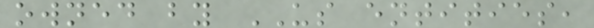owned by US entities,
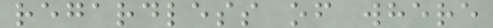regardless of where
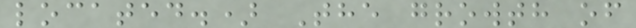located.) The growth of
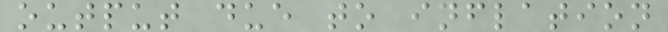output due to inflation
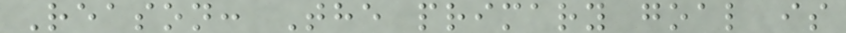Reason: The primary goal is
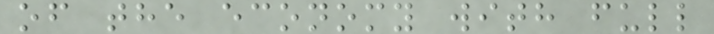of the economy with full
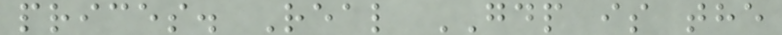prices. Real GDP is the
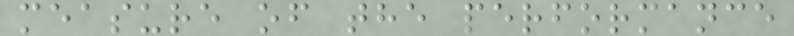measure of the performance
